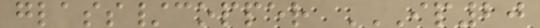glass/copper IP20
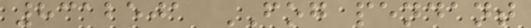8312501 FOG pendant
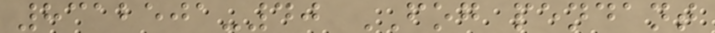8312501-40 FOG pendant
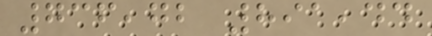736,72 891,44
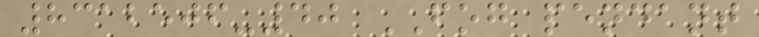8312506-40 FOG pendant
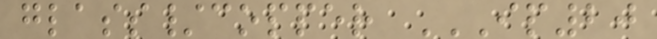glass/copper IP20
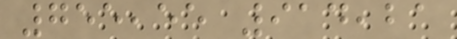755,55 914,21
